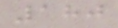180
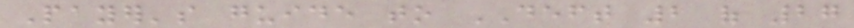Payer's guide to DEFT 2 of 27
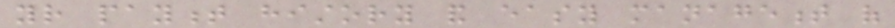your payment history and easy management of
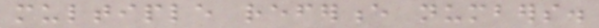multiple reference numbers.
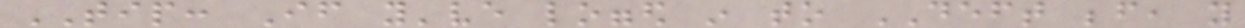TIP: If you've logged in to DEFT before, you
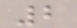2
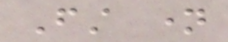First name
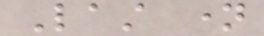Last name
